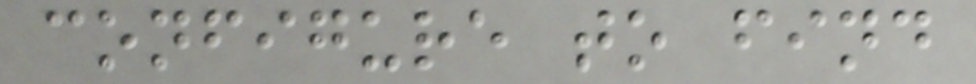configure to find
